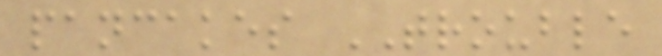pancakes TROUBLE
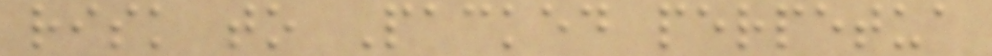risk to Packed perpetua
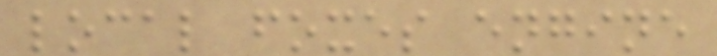local foxes engine
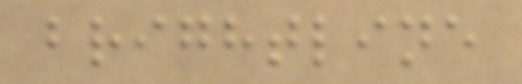brightline
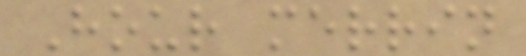Hour merrin
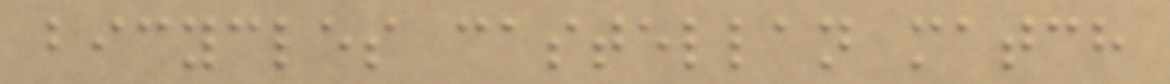bicycles castellan match
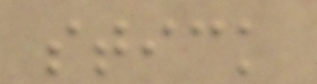stick
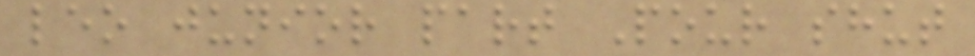leo junior part Pour shut
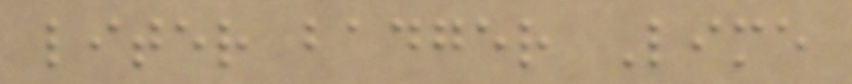liter badger Lime
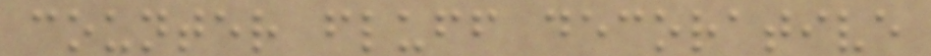counter fluff decorative
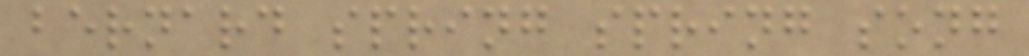bernard spring spring song
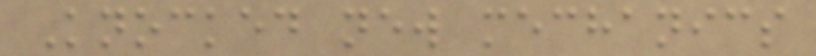Knocked new mechanics
